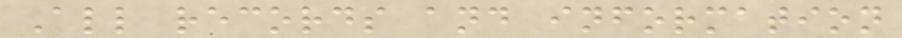All records and information
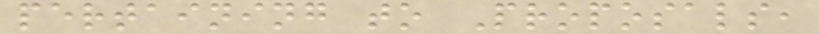pertaining to Proposals,
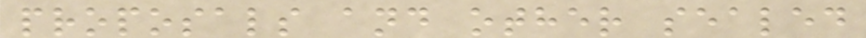proposals and other sealed
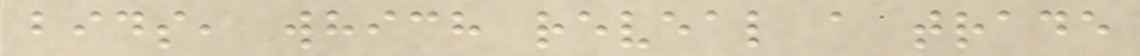bids, which reveal a trade
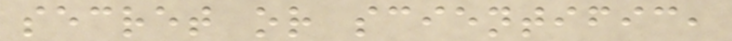secret or scientific,
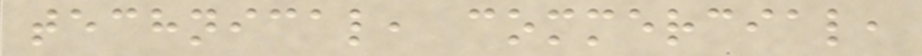technical, commercial,
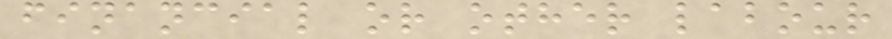financial or other labour
